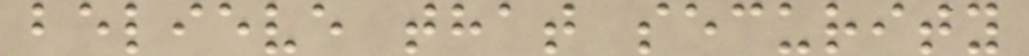believe that security
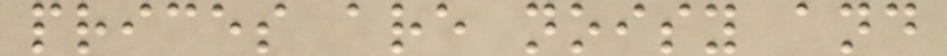prices are noisy and
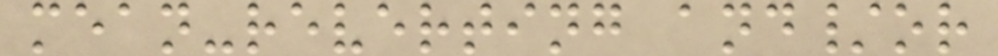mean-reverting and/or
